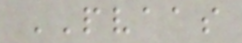PVAAS
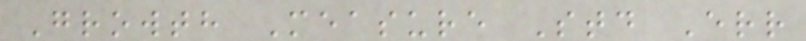Growth Measure Std Err
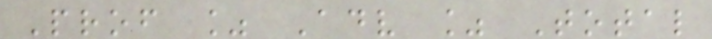Prof % Adv % Total
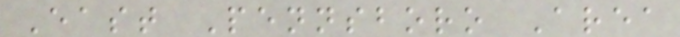East Pennsboro Area
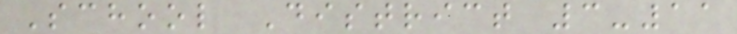School District 3-11
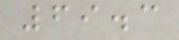69.3
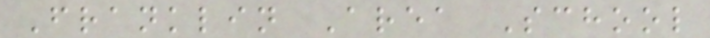Franklin Area School
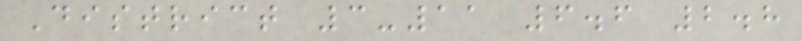District 3-11 6.6 2.8
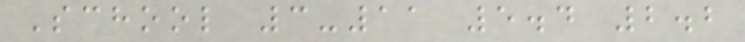School 3-11 5.4 2.2
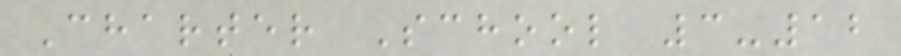Charter School 3-12
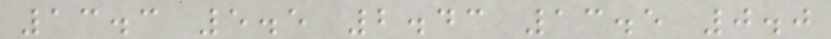13.3 5.5 2.43 13.5 0.0
